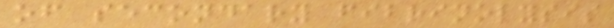of secondary fibrinolysis
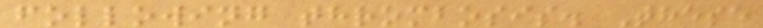following thrombosis. These
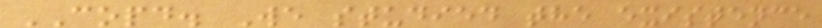COPD. We studied the existence
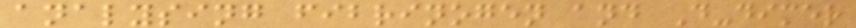analysing fibrinogen and D-dimer
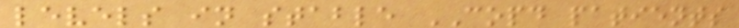levels in stable COPD patients
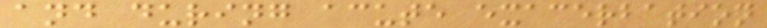and during acute exacerbation
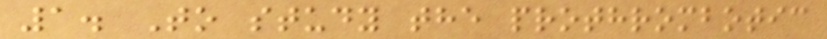1. To study the prothrombotic
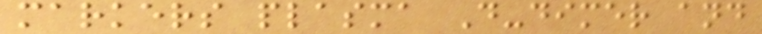markers plasma D-dimer and
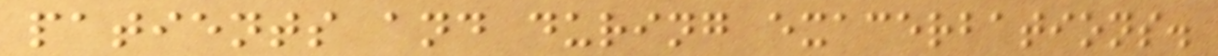patients and during exacerbations.
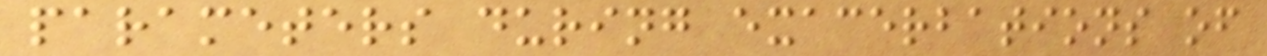parameters during exacerbations of
